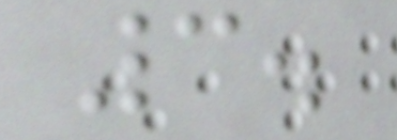3.
